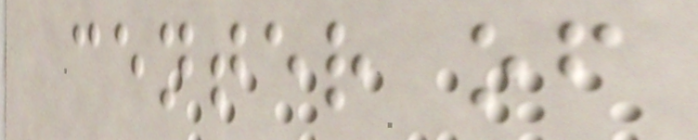center of
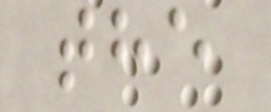the
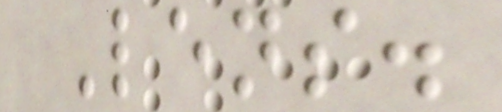Lens.
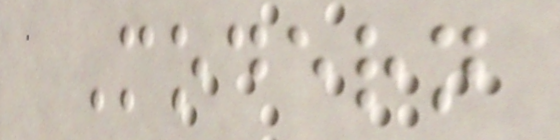Modern
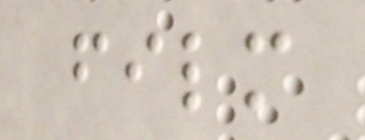film
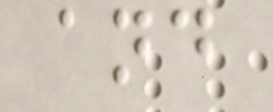and
